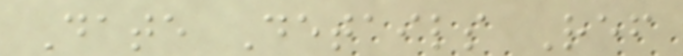Date Details Ref
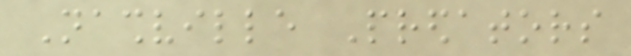Nashville Predators
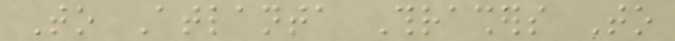To Atlanta Thrashers To
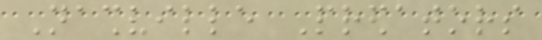Nashville Predators
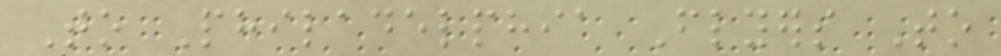To Philadelphia Flyers To
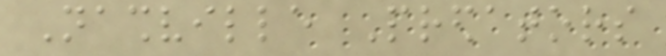Nashville Predators
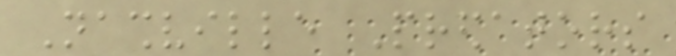Nashville Predators
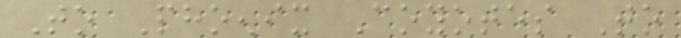To Phoenix Coyotes To
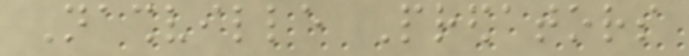Nashville Predators
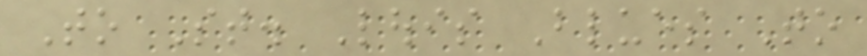To St. Louis Blues To
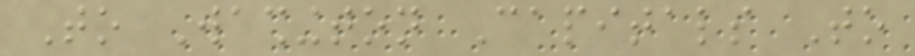To Washington Capitals To
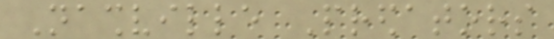Nashville Predators
